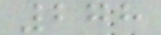278
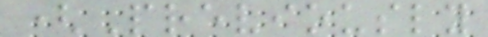(Previously
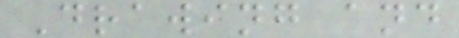Drawing and
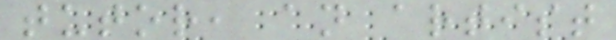tutor, an artist
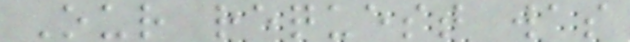Our request was
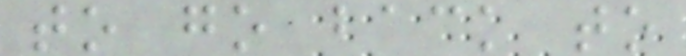to go back to
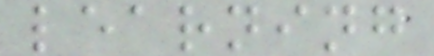learning
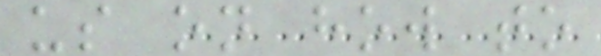us on how to
